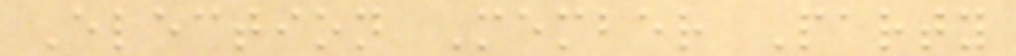Election Member Party
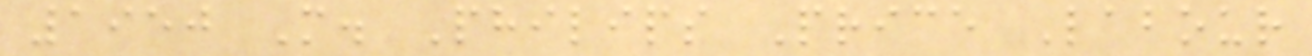1950 M. Philips Price Labour
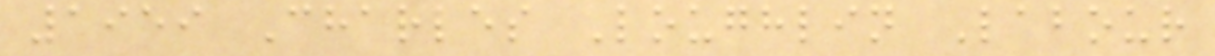1959 Charles Loughlin Labour
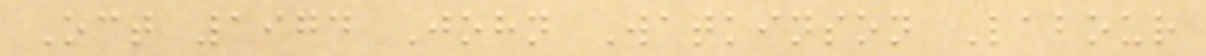Oct 1974 John Watkinson Labour
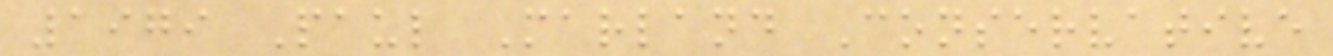1979 Paul Marland Conservative
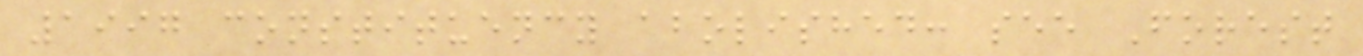1997 constituency abolished: see Forest
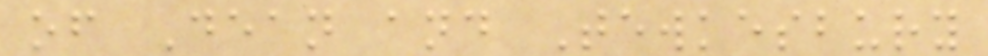of Dean and Tewkesbury
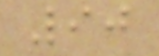90
